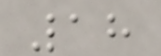18
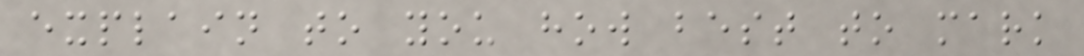explain to you how best to mark
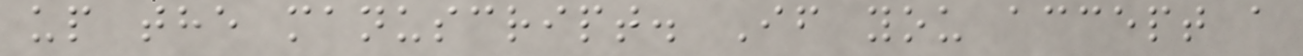up the manuscript. If you accept a
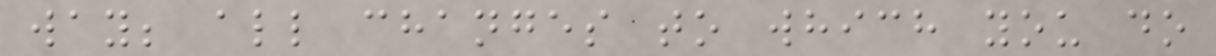way; all changes to which you do
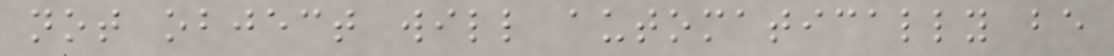not object will automatically be
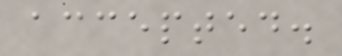accepted.
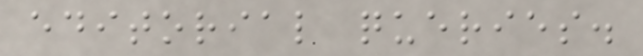editorial queries.
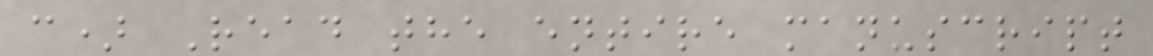c) Read the entire manuscript
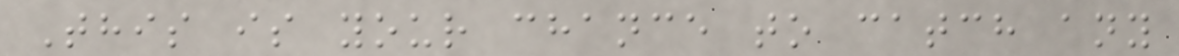This is your chance to catch any
